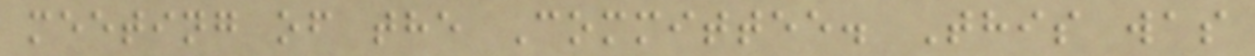meeting of the Committee. This was
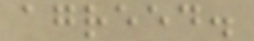agreed.
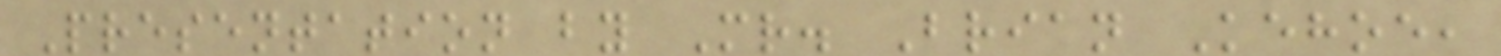Presentation by Mr. Brian Kehoe,
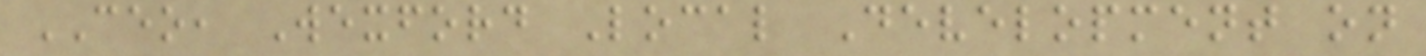CEO, Wexford Local Development on
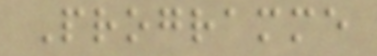Programme
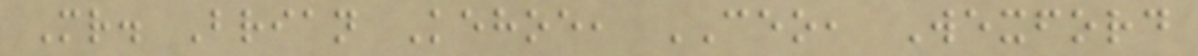Mr. Brian Kehoe, CEO, Wexford
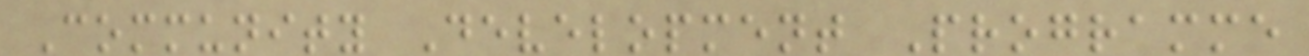Community Development Programme
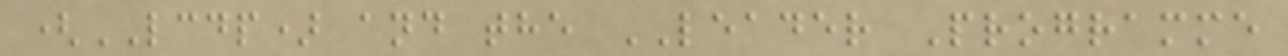(LCDP) and the LEADER Programme
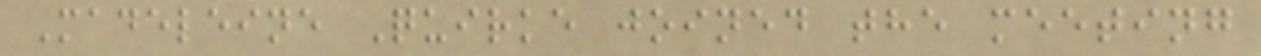Madeleine Quirke joined the meeting
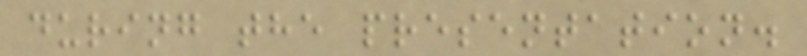during the presentation.
